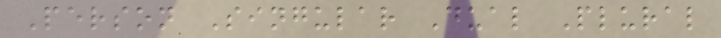Person Singular Dual Plural
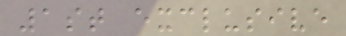1st exclusive
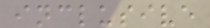inclusive
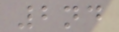2nd
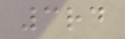3rd
